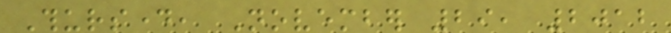Thursday, November 29, 2012
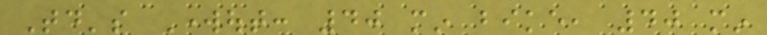Today's Workout: 40 min bike, 40 min
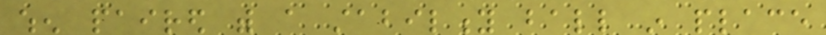when paired with a stability ball in place
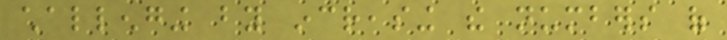challenging by increasing the numbers of
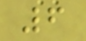6
